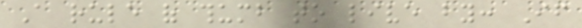A rule of thumb to live by: If
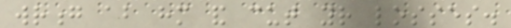wrong about him and cut your losses.
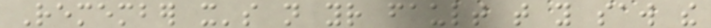Remember it's not your fault that you saw the
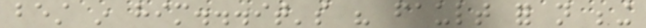best in him...it's his fault for not being
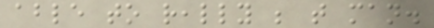able to really be that man.
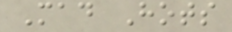Mad Hots
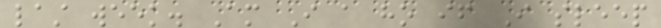last week. Am I a ho if I sleep
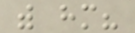with him?
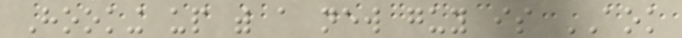Hooking up with a new guy is AOK
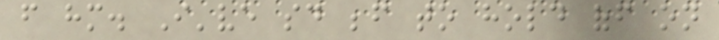from him. I've said before to hold off on
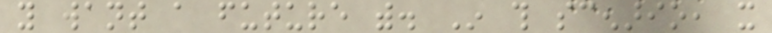you want a future with. In this scenario, it
